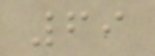69
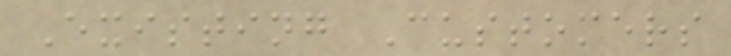Existing Customers
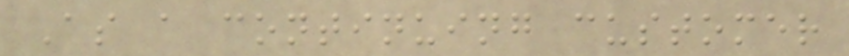As a continuing customer
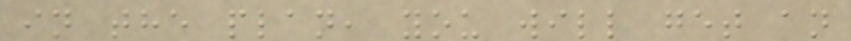in the plan, you will get an
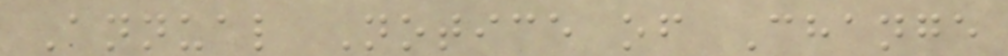Annual Notice of Change
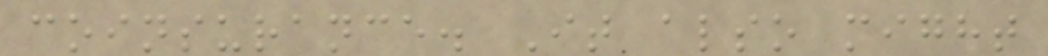coinsurance. It also might
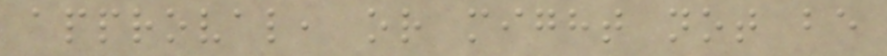approval, or might not be
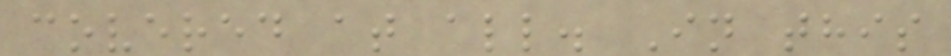covered at all. In this
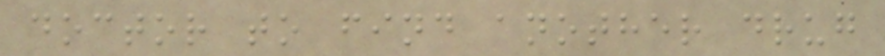doctor to find another drug
